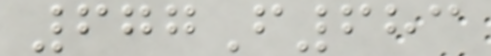677F683
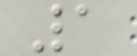1
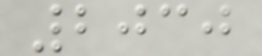2030
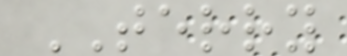TERRY
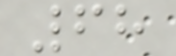68
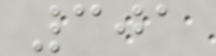301
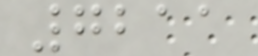7211
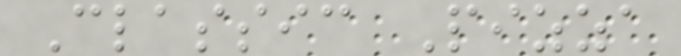Classic Pizza
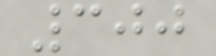300
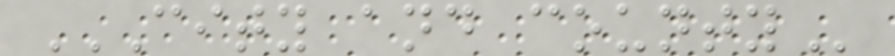CITY AND COUNTY
